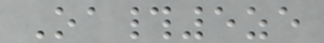Oa#5ze
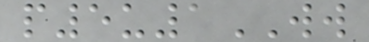p5u1WW
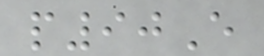p90E
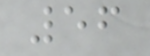56
